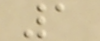1
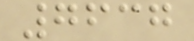7637
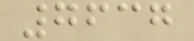7637
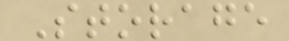Storage
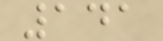141
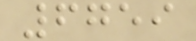6759
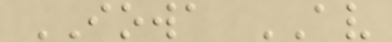IOWA AV
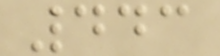443
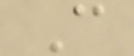C
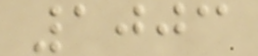1003
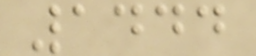1444
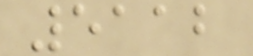5112
